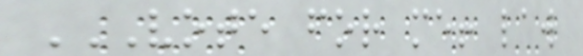VOTE FOR ME! LAW
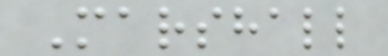Marshall
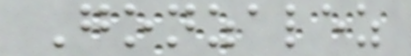Gonzalez
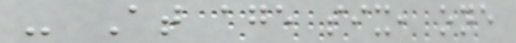- At age six, one
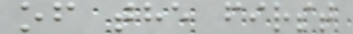of the first
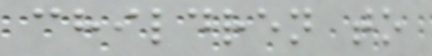children to
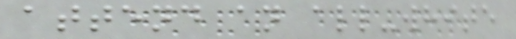attend an all-white
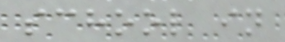school in
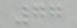77
